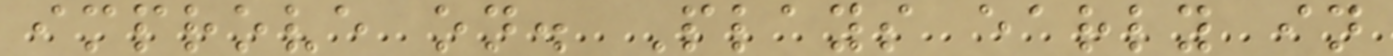improve on. Plays early in
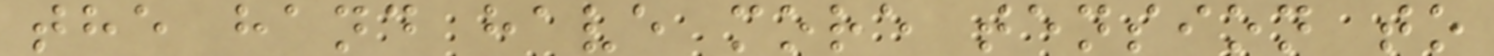the hand have more tension to
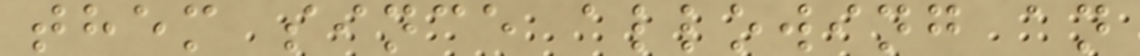them since allowing an
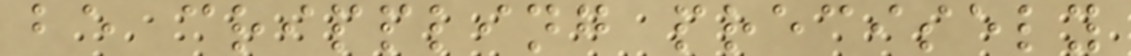be crippling precisely
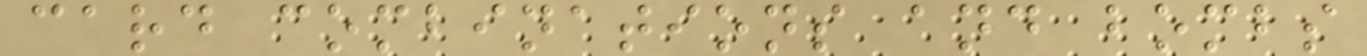card combinations and bombs
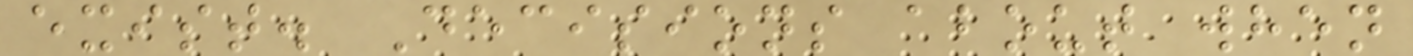exist. Decisions about when
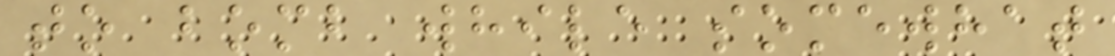to bomb while somewhat
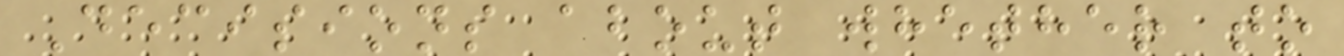Decisions about whether to
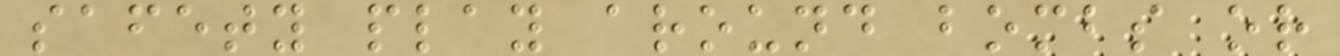safety play around bombs or
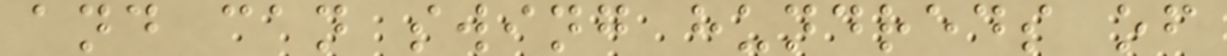and can swing hundreds of
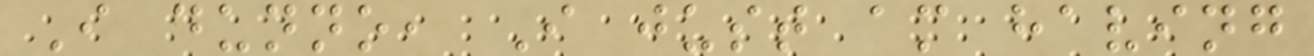I dunno, I just am having
